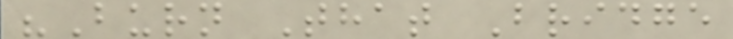"Burn That Bridge
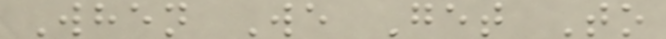When We Get To
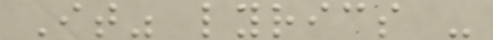It" lyrics -
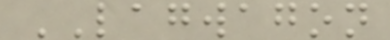LAGWAGON
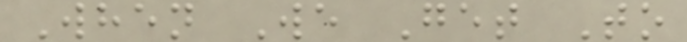When We Get To
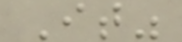It"
